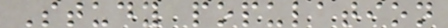Study population
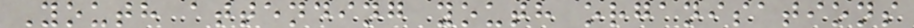Youth attending youth organisations
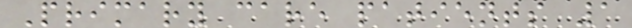Primary care patients 1
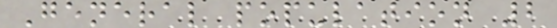General population 2
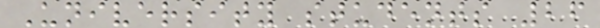University students 26
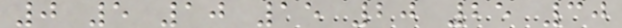0 5 10 15 20 25 30
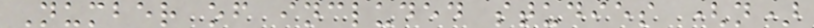Number of included studies (n)
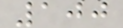100
